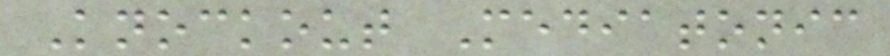Knockout Mediatonic
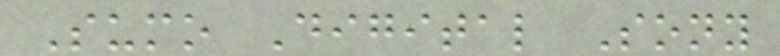Sumo Digital Sony
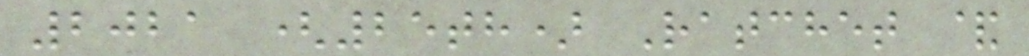2021 (25th) Ratchet &
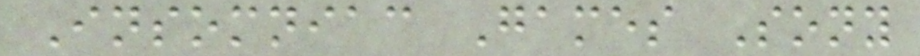Insomniac Games Sony
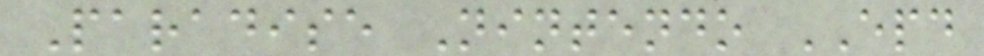Paradise Nintendo EPD
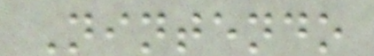Nintendo
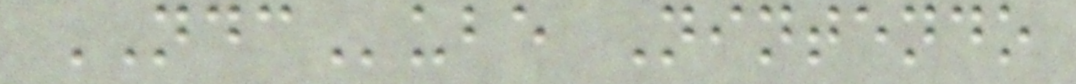NDCube Nintendo
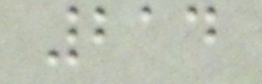214
